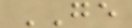GE
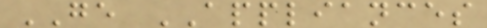GE APPLIANCES
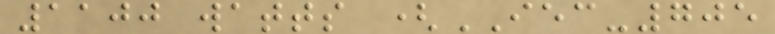1100 watts (IEC-705
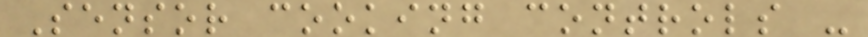Sensor cooking controls -
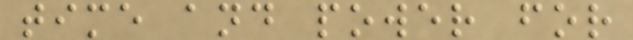time and power for
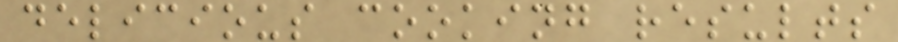delicious cooking results
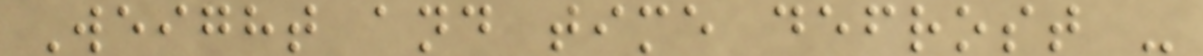Weight and time defrost -
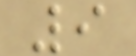9
